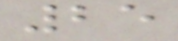25
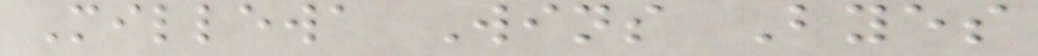Millewa Wins Byes
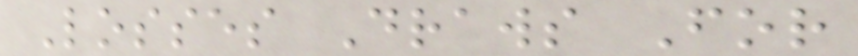Losses Draws For
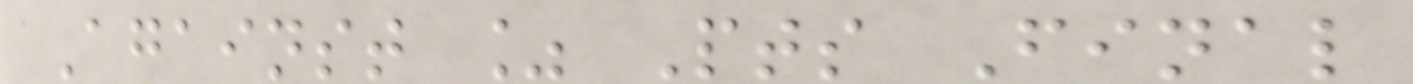Against % Pts Final
